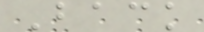Back
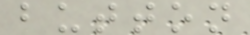button
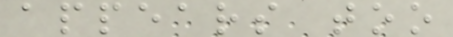appears too
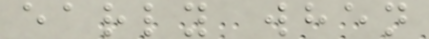early when
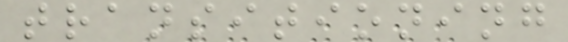transitioning
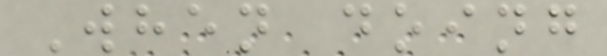When doing
